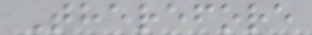Therefore
